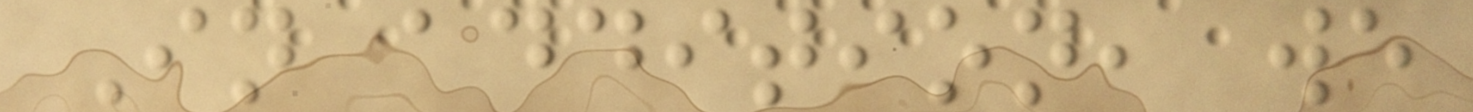In addition, we
